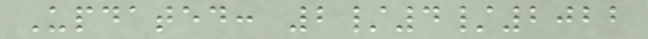Updated: 2/4/2022
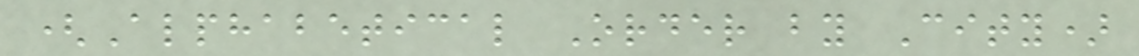(Alphabetical Order by City)
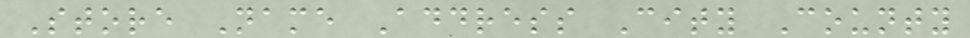Store Name Address City County
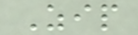Zip
